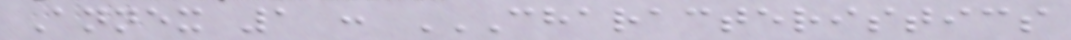Annex 1 : CHARACTERISTICS
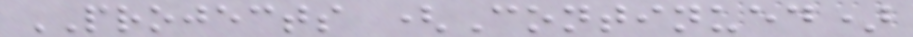PROJECTS (Continued)
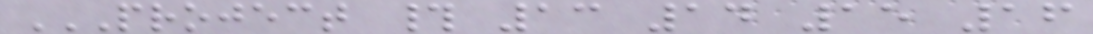PROJECT # 13 14 15 16
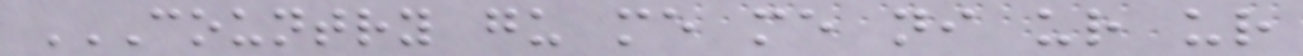COUNTRY GU ME ME NI UR UR
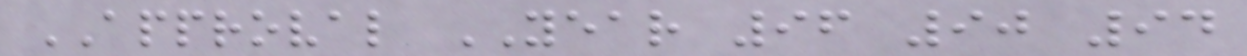APPROVAL YEAR 96 90 94
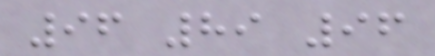96 89 96
